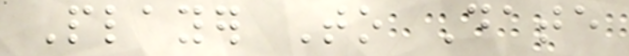Player To Date
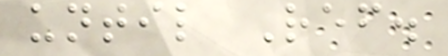until Ref.
